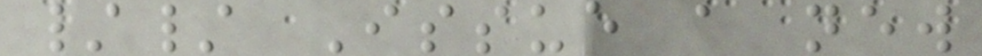// Issue a new
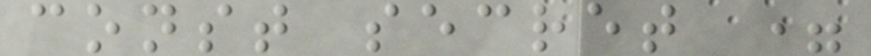const secret =
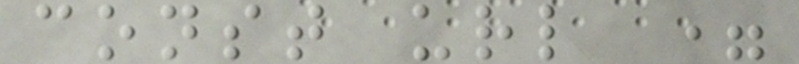const url =
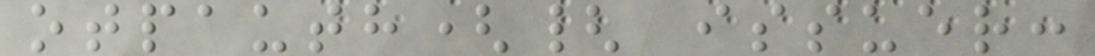otpauth({ issuer:
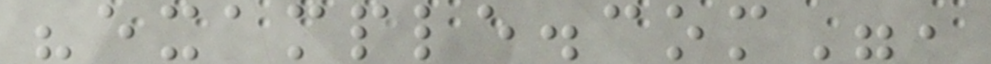"example.com",
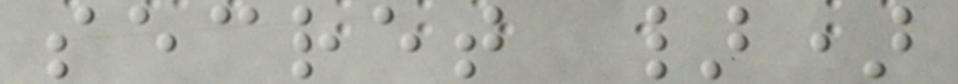secret })
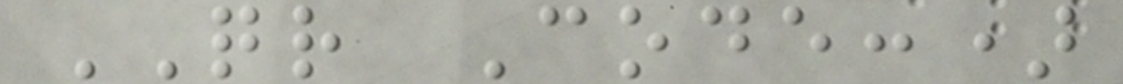QR Code:)
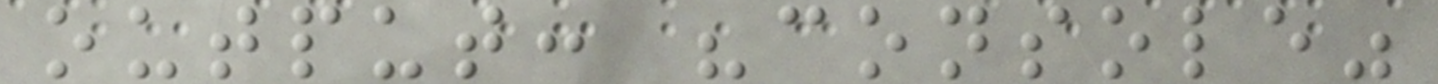output: "console"
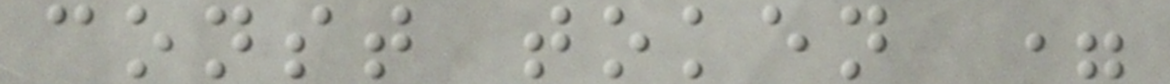const token =
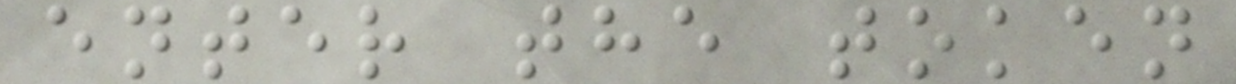enter the token
